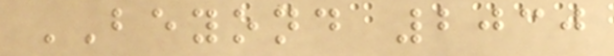BEYOND 2030
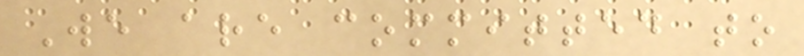We are committed to
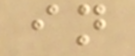in
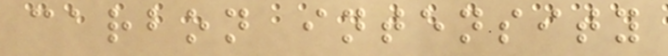carbon intensity
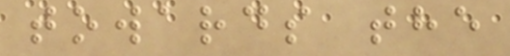towards the
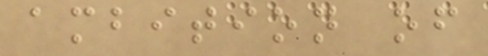ambition of
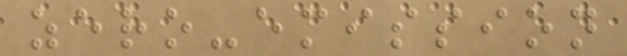zero-emission
